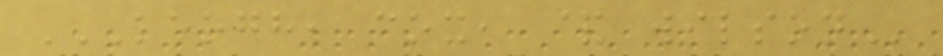KEOGH, COX, & WILSON
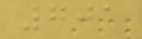701
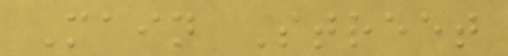Main Street
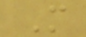M
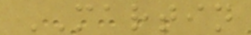MARTIN
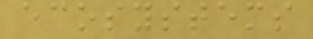ecosystems
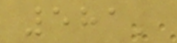581'
